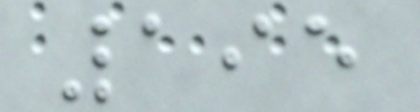195
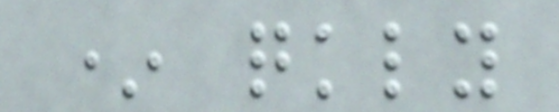* quickly
